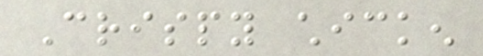Crispy chicken
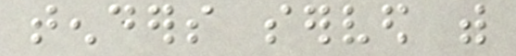tenders served with
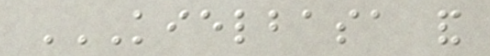KIELBASA AND
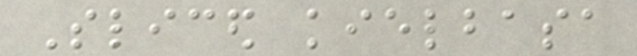Sliced kielbasa
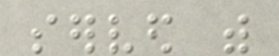served with
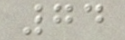74
